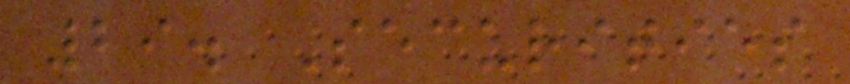29. Securities
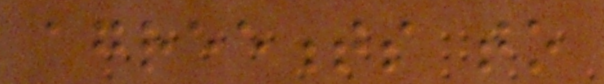agreements to
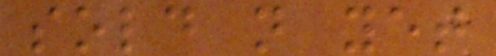sold not yet
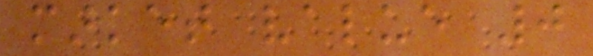market value 0
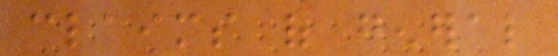claims of general
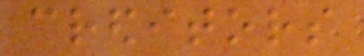creditors
